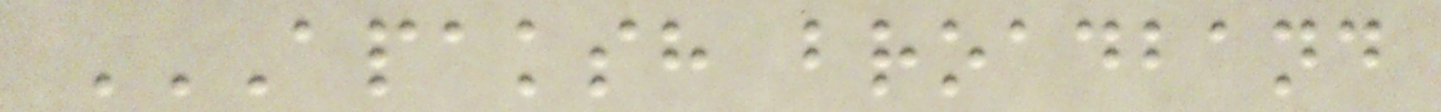APAKSH BROADBAND
